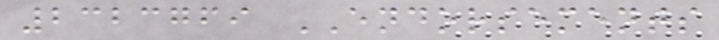2323769 ENDORSEMENTS
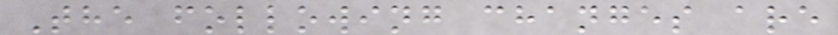The following changes are
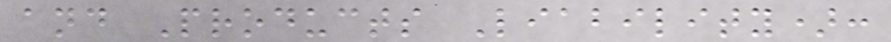and Products Liability):
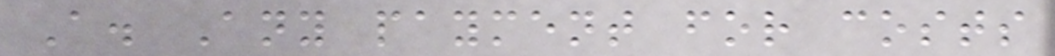A. Any payment for costs
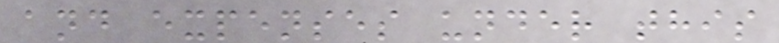and expenses under this
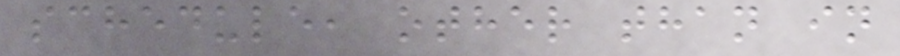schedule, other than in
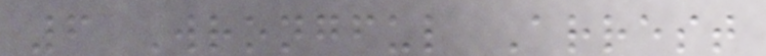6 Wrongful Arrest
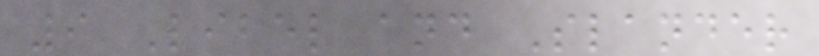9 Libel and Slander
